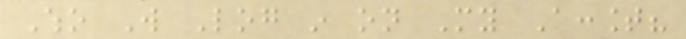Who Will Log in on My Account?
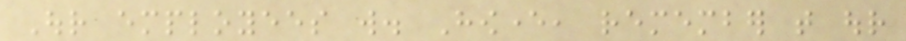Our employees will. However, remember that our
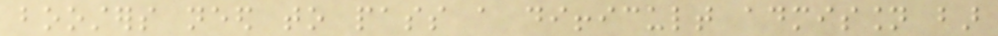boosters need to pass a difficult admission bar
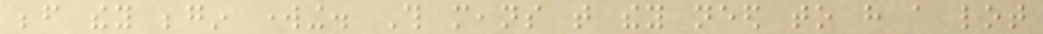before they begin working. This means that they need to have a lot
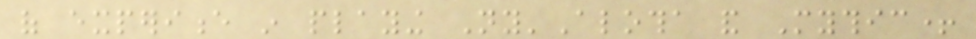of experience in playing Ny'Alotha and Mythic+
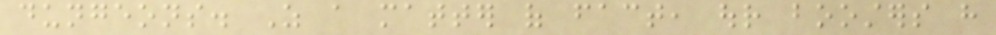dungeons. As a matter of fact, our boosters have
